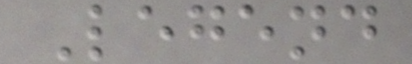Legend
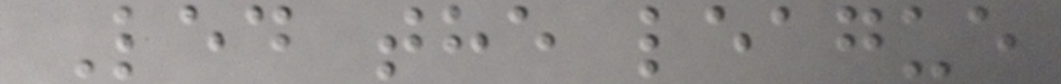Led the league
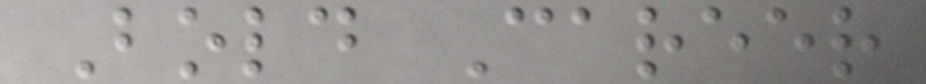Bold Career
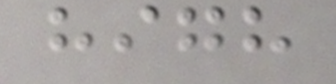high
